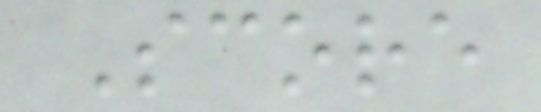Score
